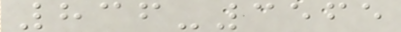836-3565
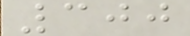300
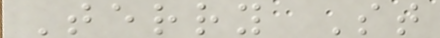Terry St
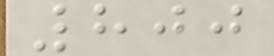800
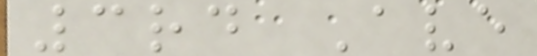3rd Ave
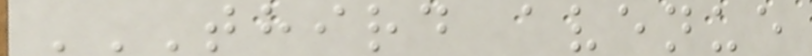THIRD AVENUE
